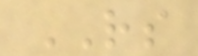RS
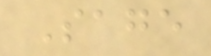Sage
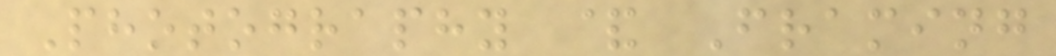Photography & Framing
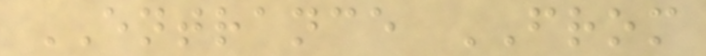ENTRANCE FROM
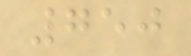750
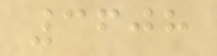3608
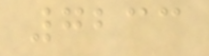7233
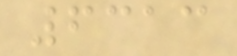6313
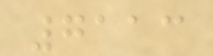7113
